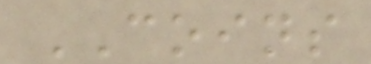COINS
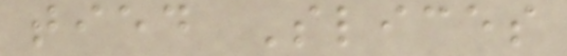tied Slices
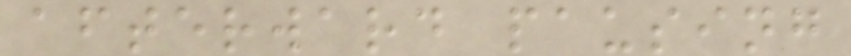afterward pausing
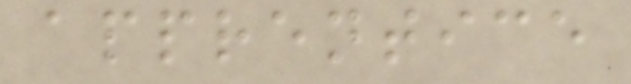apprentice
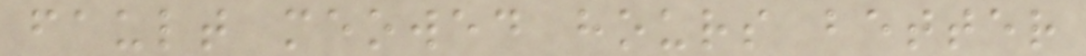fault meowed hours better
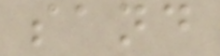sand
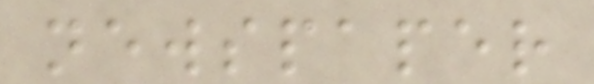newspaper
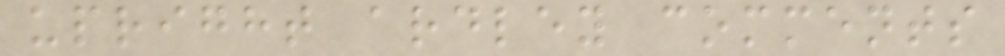upright ardley comments
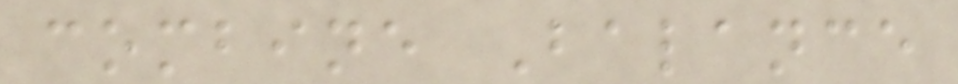combine Balance
